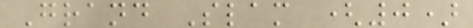Grand Slam (0)
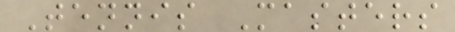Tennis Masters
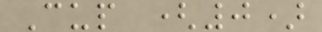Cup (0)
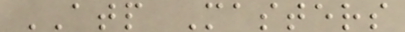ATP Masters
